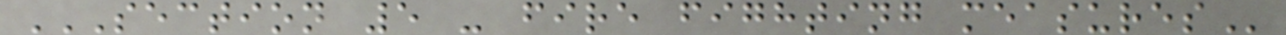SECTION 5 - FIRE FIGHTING MEASURES
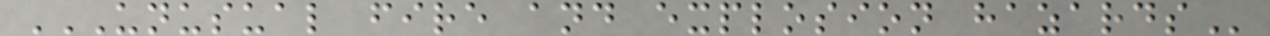UNUSUAL FIRE AND EXPLOSION HAZARDS
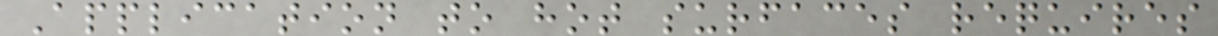Application to hot surfaces requires
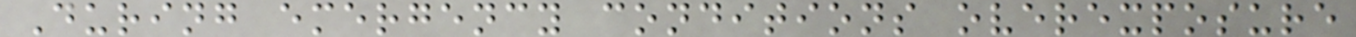During emergency conditions overexposure
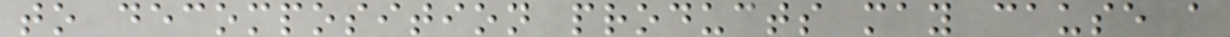to decomposition products may cause a
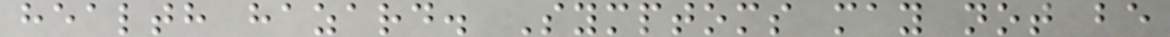health hazard. Symptoms may not be
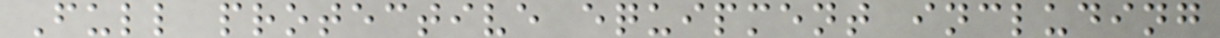Full protective equipment including
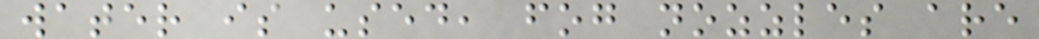water is used, fog nozzles are
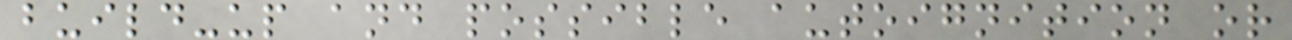build-up and possible autoignition or
